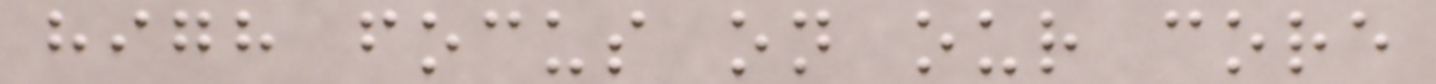high focus on our core
